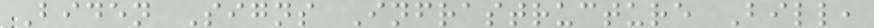Biden Signs Infrastructure Bill,
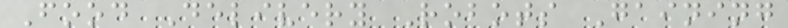Food Delivery Robots Gaining
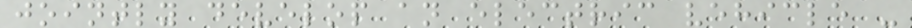jointly develop an electric vehicle -
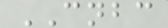CNBC
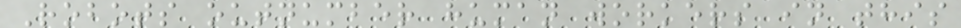Robots outnumber human workers in this
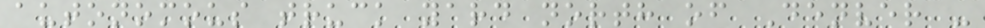autonomous truck yard north of Denver -
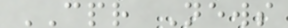CPR News
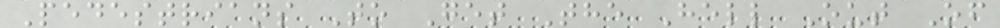Pedestrians To Get The Hell Out Of
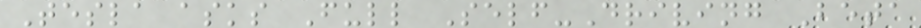Tesla asks Full Self-Driving Beta
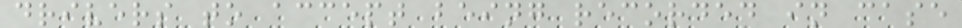drivers to accept being recorded in case
